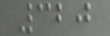320
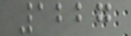1227
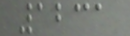1231
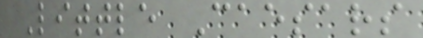Little Caesars
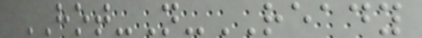HOT-N-READY
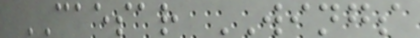CAESAR WINGS
